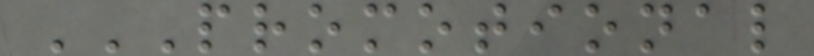PROMOTIONAL
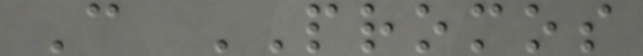C PROMOS
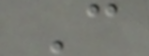C
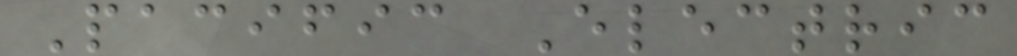Pacific Electric
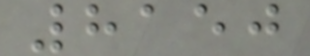8150
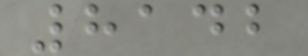8142
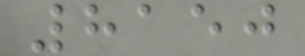8150
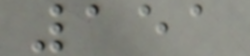151
